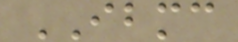IBMC
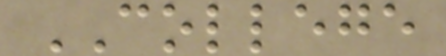COLLEGE
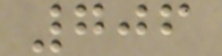706
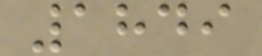1849
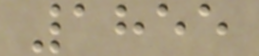1855
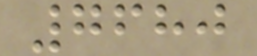7680
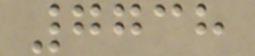7738
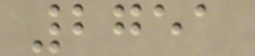2751
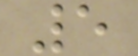5
